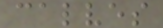calves
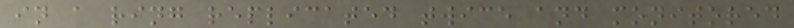in a ring replicated twice and monitored
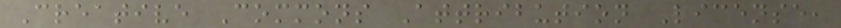Creative Commons Attribution License,
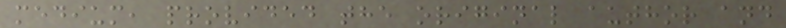medium, provided the original author and
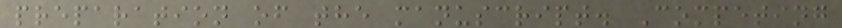preparation of the manuscript. Competing
